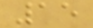15
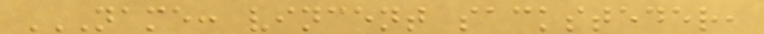NAME: VINCENT SACKSTEDER,
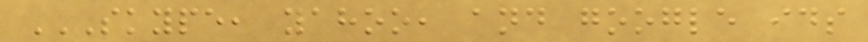SKYPE, YAHOO, AND GOOGLE IDS
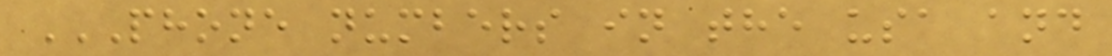PHONE NUMBERS IN THE USA AND
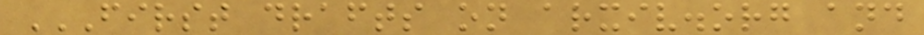FIRST DRAFTS ON ARXIV.ORG AND
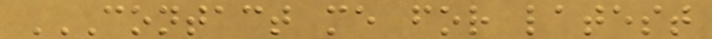CONTACT ME FOR LATEST
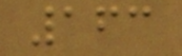163
